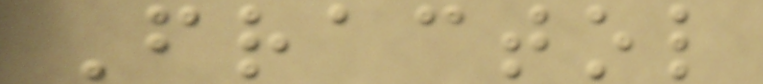Fractol
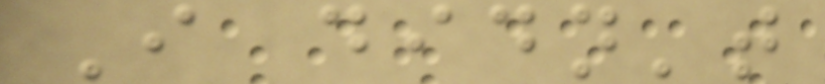I didn't
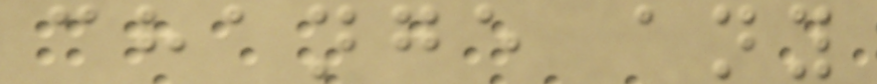change any
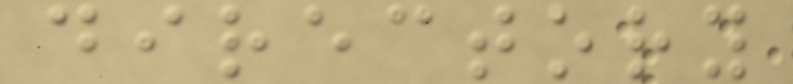directory
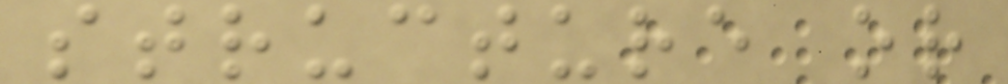structure or
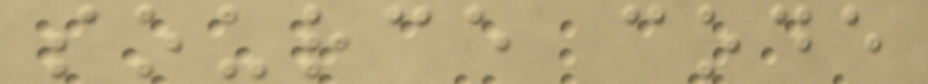source code
